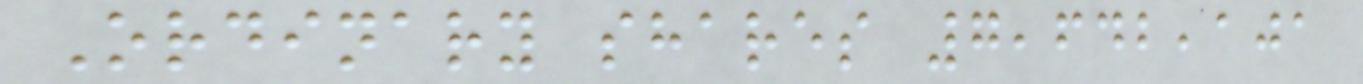Ordinary shares 7,642,101
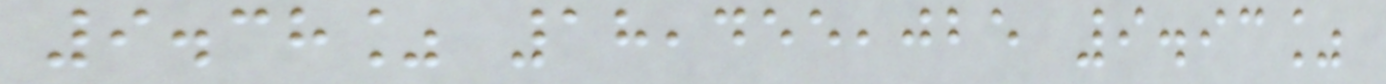9.38% 18,455,025 9.93%
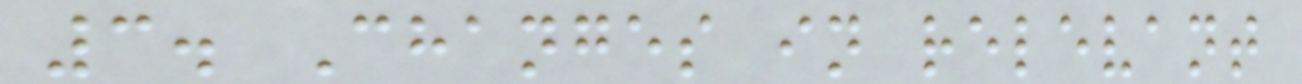3. Changes in relevant
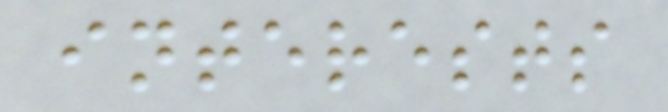interests
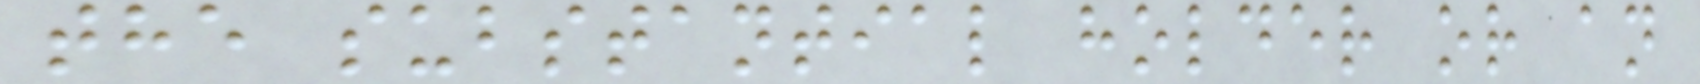the substantial holder or an
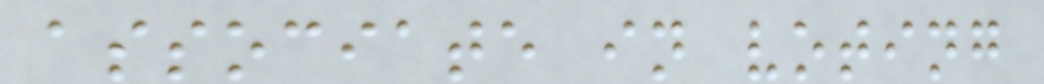associate in voting
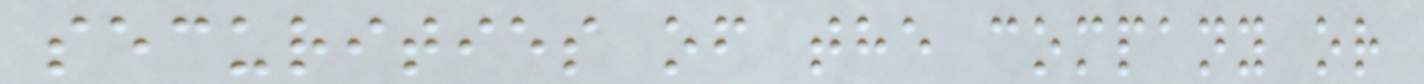securities of the company or
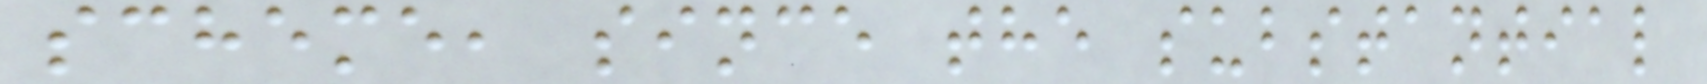scheme, since the substantial
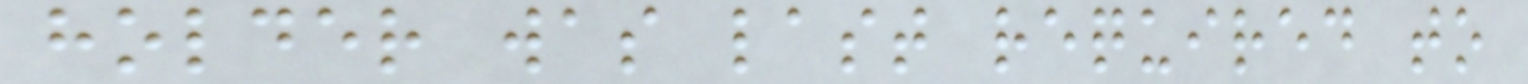holder was last required to
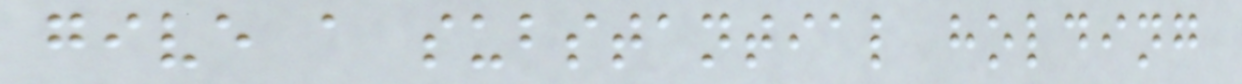give a substantial holding
